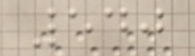540
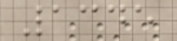1345
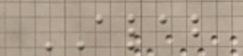ALAB
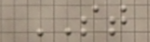ST
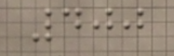400
